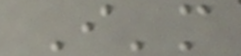I'm
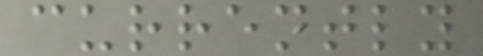currently
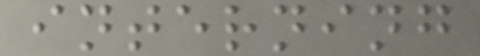interning
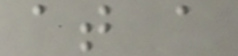at a
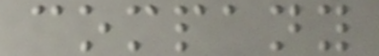company
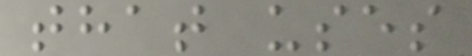that uses
